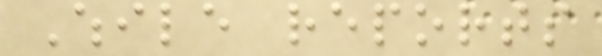While reports
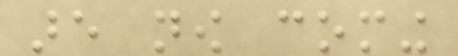are now coming
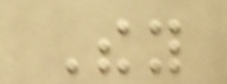They
